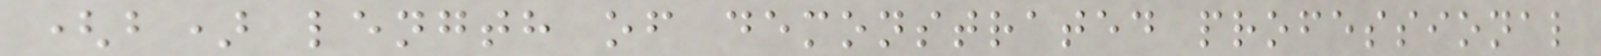(b) length of demonstrated professional
